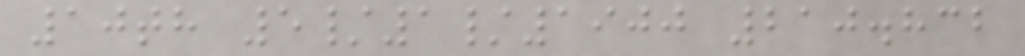10th 5/1/1900 210.832
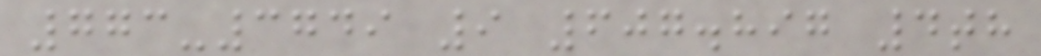773-3749 9 607.897 4th
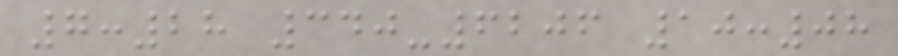7:28 340-6206 10:08
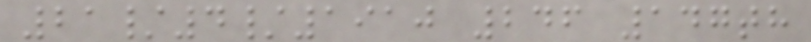21/4/1910 246 147th
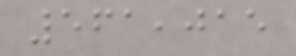561,015
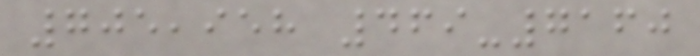705,958 469-7160
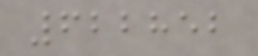622852
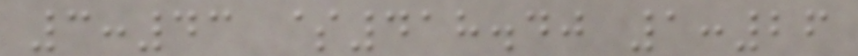3:43 $418.40 1:26
